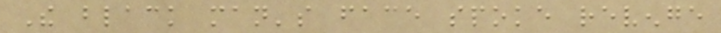The black man's face spoke revenge
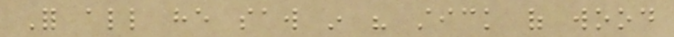For all he saw in his stick of wood
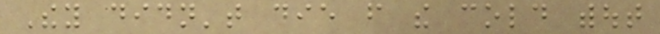They didn't die from the cold without
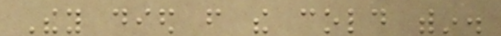They died from the cold within.
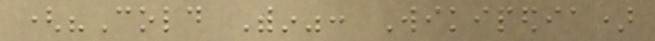("Cold Within": Wikipedia)
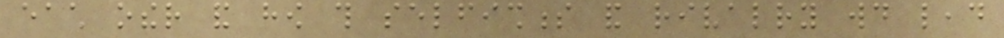each other and how this selfishness and rivalry would lead
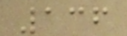136
